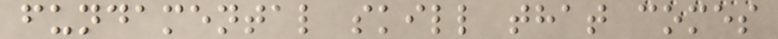fundamental skill that comes
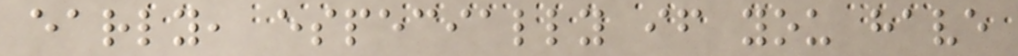early, especially if you have
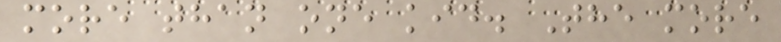more than one kid. The more
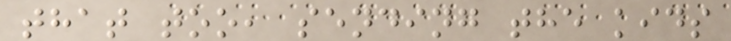that too, sending the kids
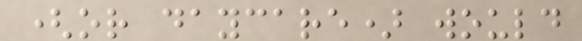(or daycare) would
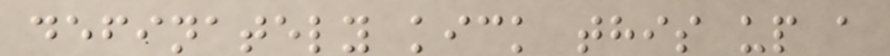definately kick this up a
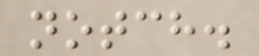notch.
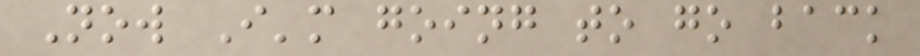Now I'm going to go back
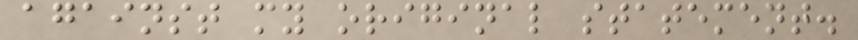against my original statement.
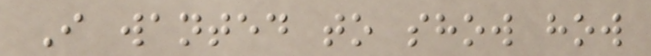I wanted to show how
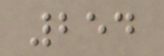254
